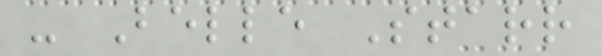- Belle Starr
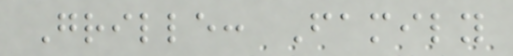Grille: Family
